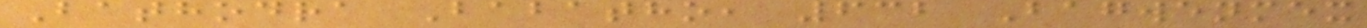Bathodra Babatho, 632 Bagwenmex
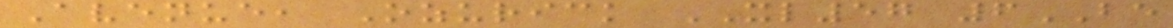Avenue, Ozurick XL57 6BE
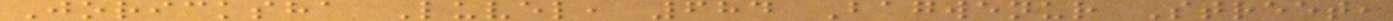Joricksha Luvel, 684 Bagwenur Street,
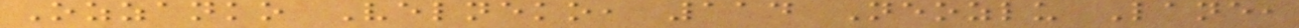Ozzanko Velneko, 114 Neozlu Lane,
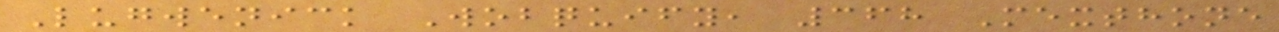Lugwenick Wobquify, 368 Mexthone
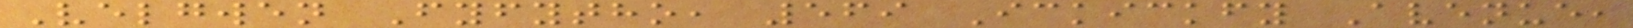Velgwen Fyfytho, 569 Ickickfy Avenue,
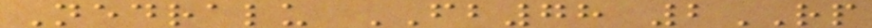Nedralu FB78 2RP
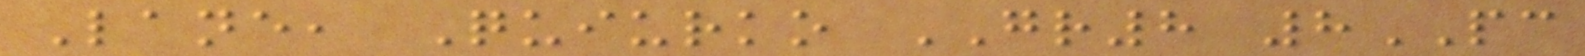Lane, Quiurko GR8 8PC
